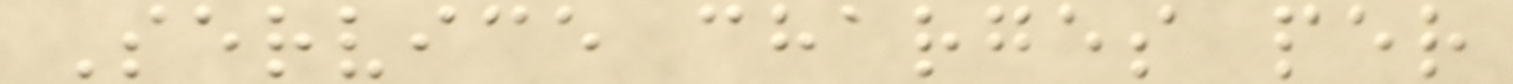Service charges per
